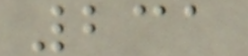231
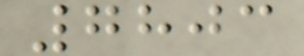7803
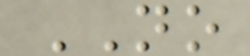NO
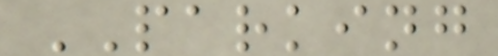PARKING
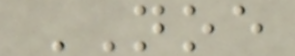NOE
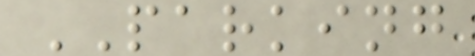PARKING
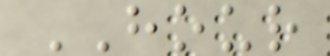HOUR
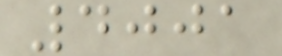4001
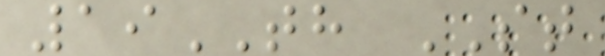19TH ST
